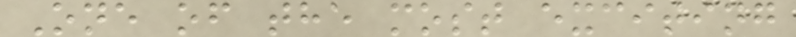One of the most exciting
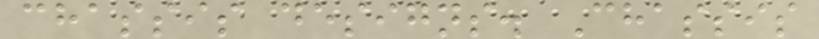chassis designs. Chassis
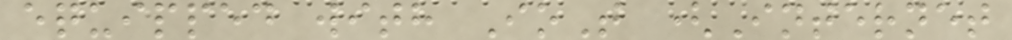equipped with IoT (Internet
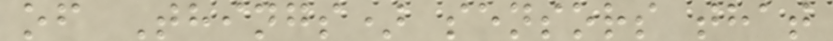of Things) sensors that
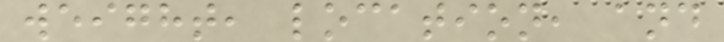weight, location, and
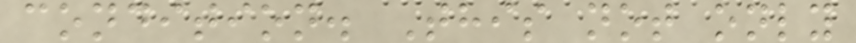condition. This not only
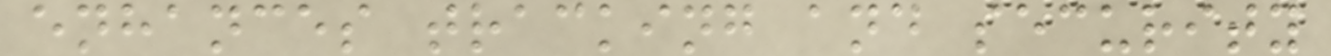enhances tracking and security
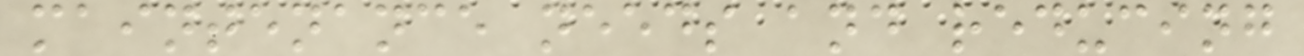maintenance needs and reducing
